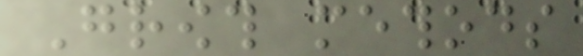Growth methods
